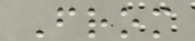From
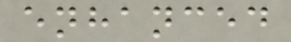enhanced
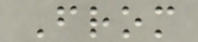From
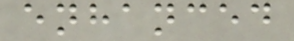enhanced
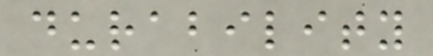durability
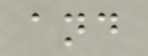and
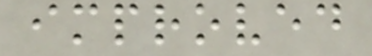improved
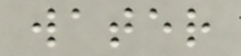water
